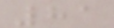81
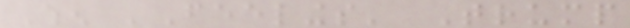When 'Feelings' Trump
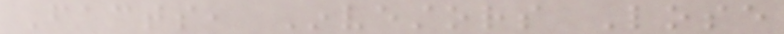Facts, Investors Lose
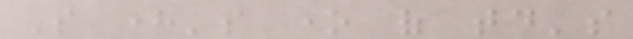So here's one of today's
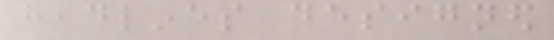headlines designed
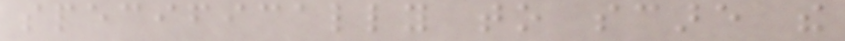specifically to scare the
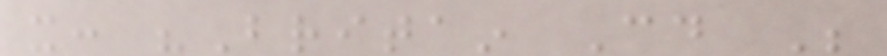it: "Britain Could Be
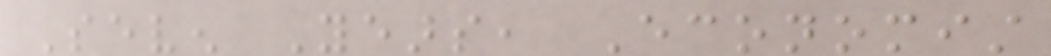Seven Years, Economist
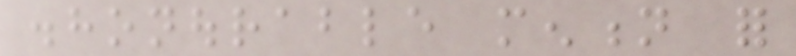dishonourable mention for
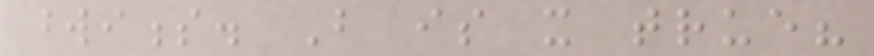wordiness. But is it true?
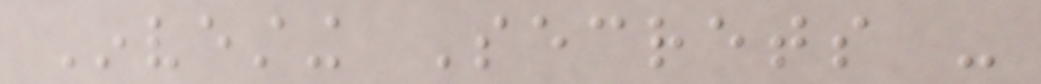Investing Secrets -
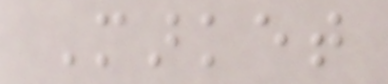Market
